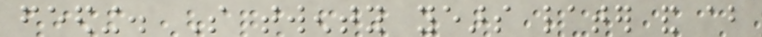feeding. So twenty years later and about
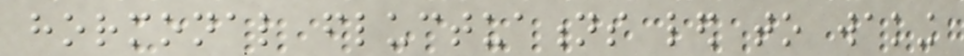hormonal fluctuations led to waking
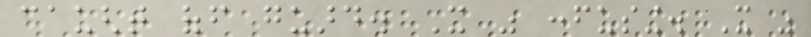caught off guard. It was confusing. It was
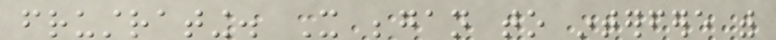frustrating. It began to interfere with
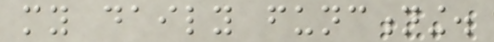my daily functioning.
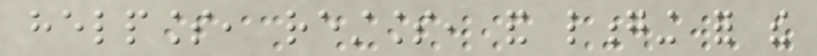helpless, restless, and longing for the
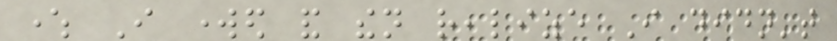where I worked and then realize I didn't
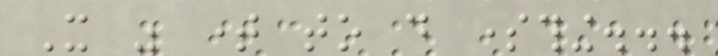It was time to do something...
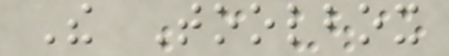The Toolbox
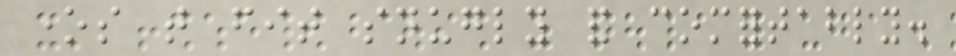ones that fit snugly and comfortably.
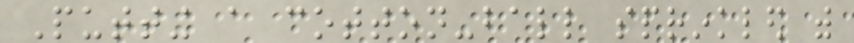Putting a cotton-ball sprinkled with
